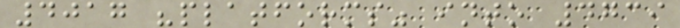4017 "platforms" into 4739
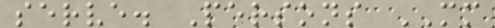serve. Persons MM
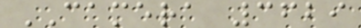CAMERA 3629
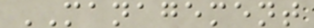MANAGEMENT
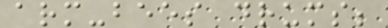arm-bees drums;
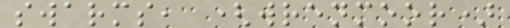swarms, (wrenmoor)
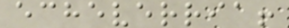echeverria!
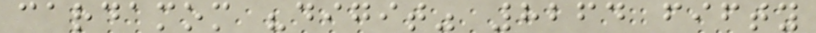cardamom "digit" 8264 fifty
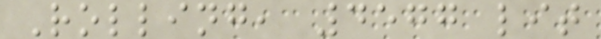Rolling, 4577 lit
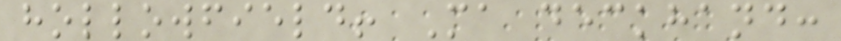hollowfield! Ma deckhand:
